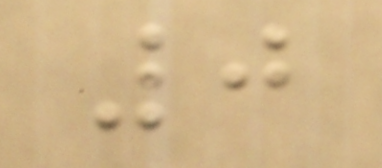0
